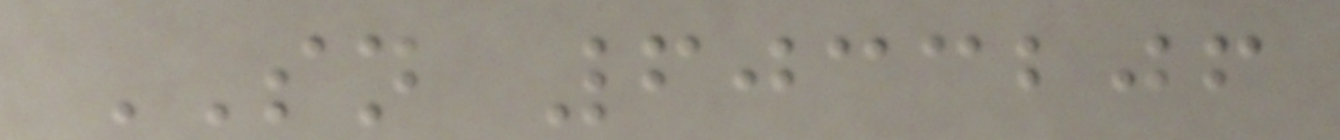SN 6033206
